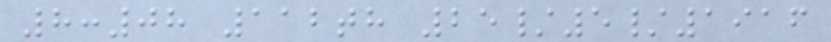8:08 112th 25/5/1916
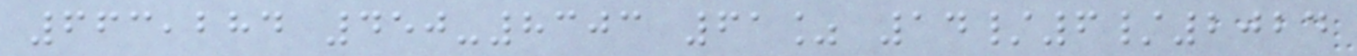663,284 450-8303 61% 14/6/2024
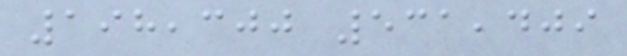198,300 531,409
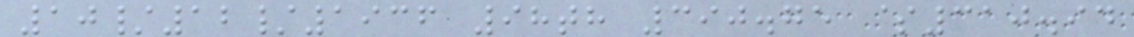10/12/1936 98th 390.75 $310.94
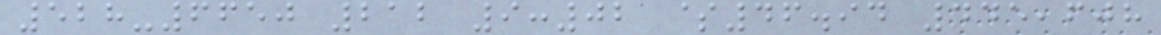528-6650 212 9:02 $46.94 445,608
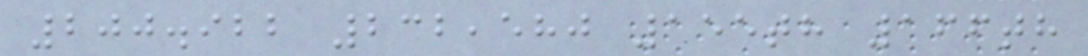200.922 232,580 155th 166th
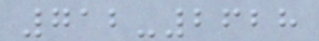712-2628
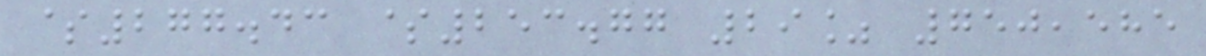$277.43 $253.77 29% 750,585
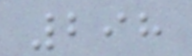298
